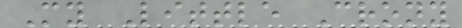My Little Crony
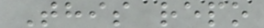This repo
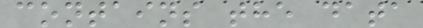contains the data
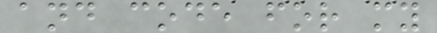and code for my
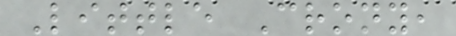Little Crony,
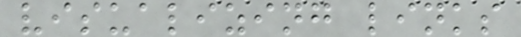visualizing links
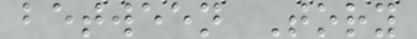between Tory
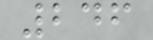246
